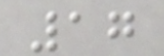17
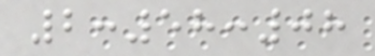2:58:08
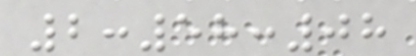2:58:08
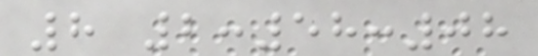8 2:58:08
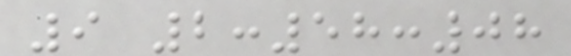9 2:58:08
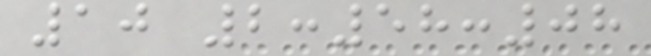10 2:58:08
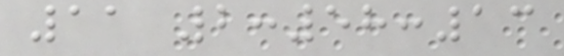11 2:58:13
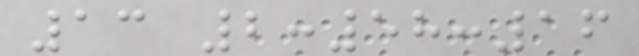13 2:58:16
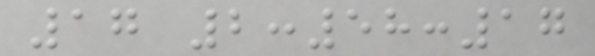17 2:58:17
